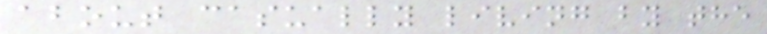about casually living by the
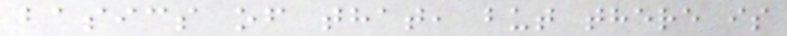basics of that, but there is
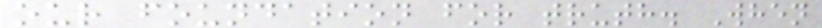our foundation for truth. When
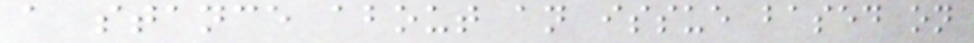a stance about an issue based on
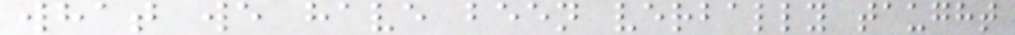what we have been verbally taught
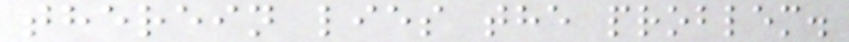therein lies the problem.
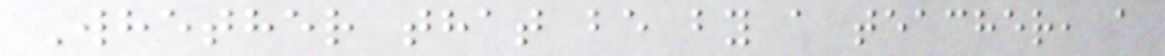Whether that be by a teacher, a
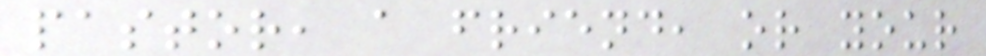pastor, a friend, or your
